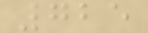725
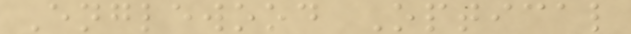Englewood Optical
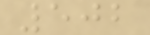502
